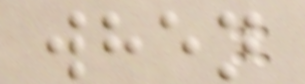when
